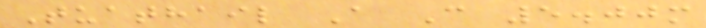Tuathail A C 5.00m
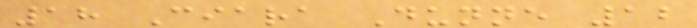18 Ciara Dunne 12
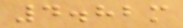4.82m
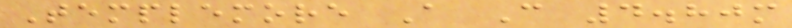Templemore A C 4.80m
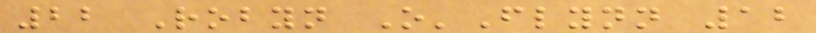22 Robyn O'Flynn 12
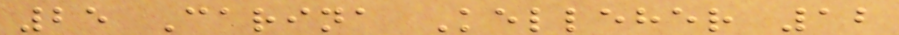25 Carina Kelleher 12
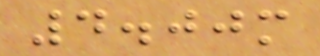4.00m
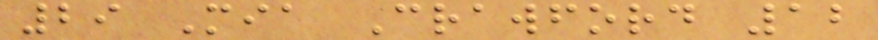29 Mia Crawford 12
